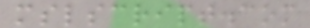mslscript.com
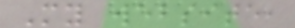My website,
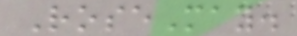RoseMay.
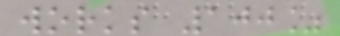works 100%
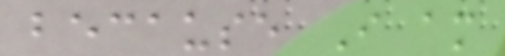because I am
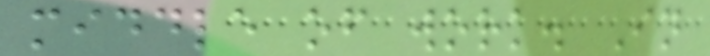middle of work. In
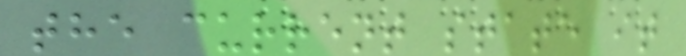the current state it
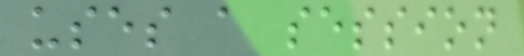uses a session
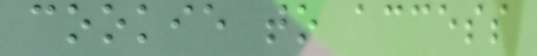cookie to access
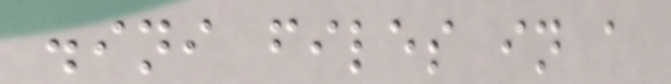.ini files in a
